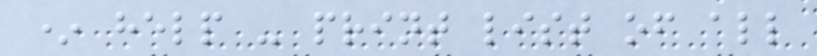* help - print list of all
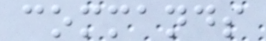commands
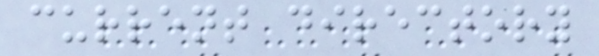current directory
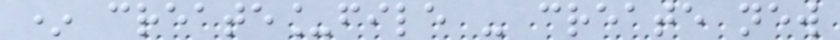* create_file - create new
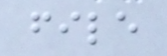file
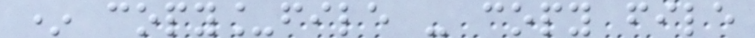* copy_file - copy file
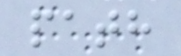path
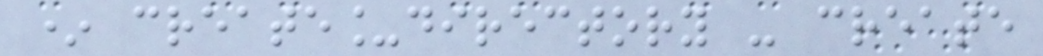* create_directory - create
